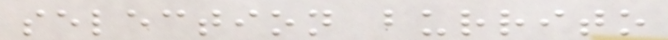selection burrito
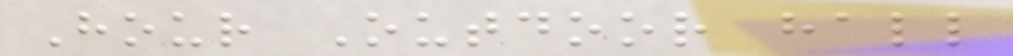Hour Outdoor hall
